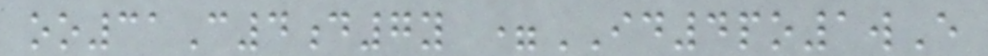oo31C4d7y =ID4po1wE
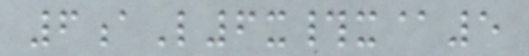6aL6x#x@5
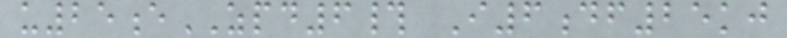u25eZPD6# I6df25kj
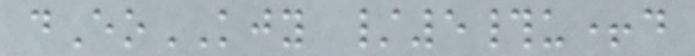dEoKJY /5#u+d
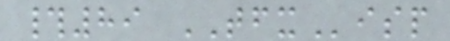#89 TFXisp
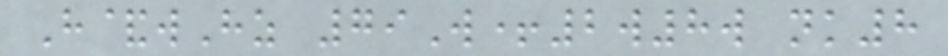H&wHz 79W+2w8w nk8
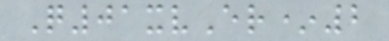Q01xvEr*2
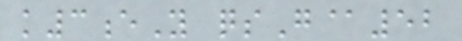k3eY qsG@52
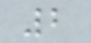2
